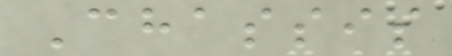Chassis
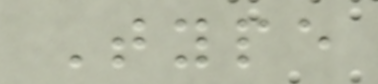Type
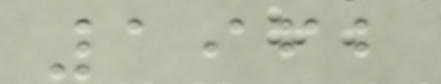1962
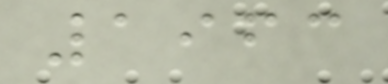1963
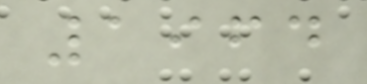1964
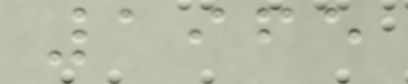1965
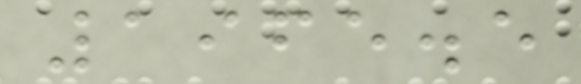1965.5
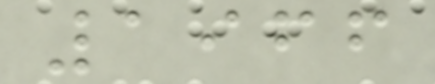1966
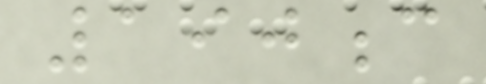190c
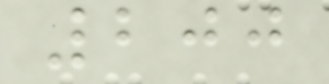200
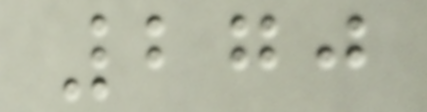270
